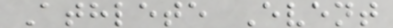Athlete Event
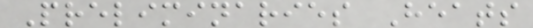Preliminaries Heats
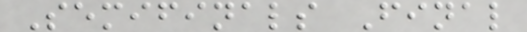Semifinals Final
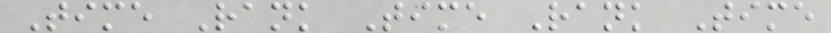Time Rank Time Rank Time
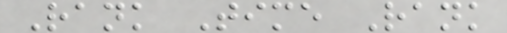Rank Time Rank
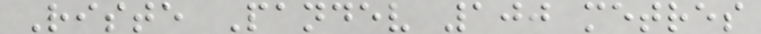Riste Pandev 100 metres
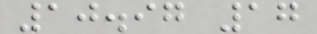10.97 17
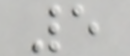5
